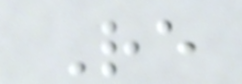Re
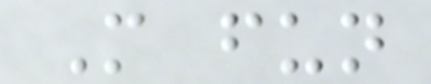More fun
